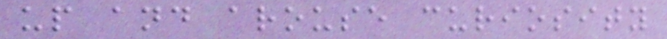up and arouse curiosity
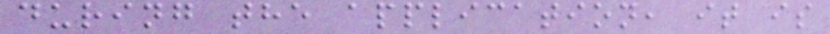during the application, it is
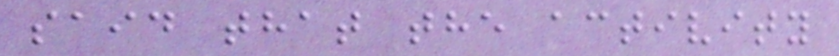said that the activity
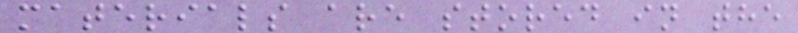materials are stored in the
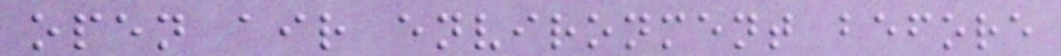open air environment before
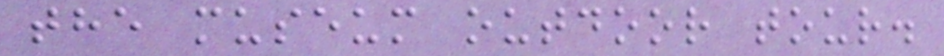the museum outdoor tour.
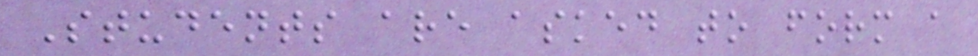Students are asked to form a
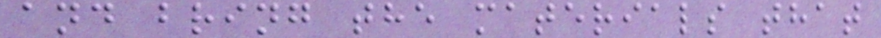and bring the materials that
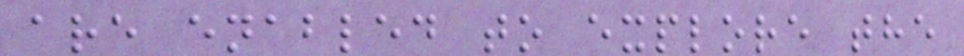are enabled to explore the
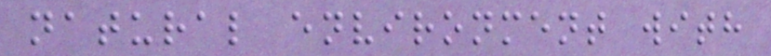natural environment with
